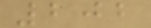202
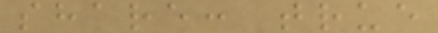share: true
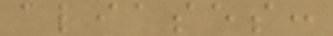aliases:
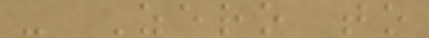- Zero to
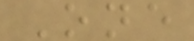One
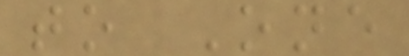to One
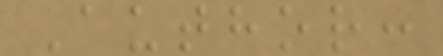Author:
